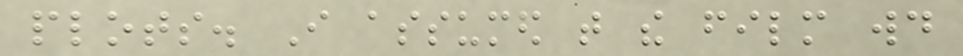plots. I assumed that the film would
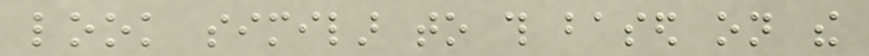look similar to this based on the
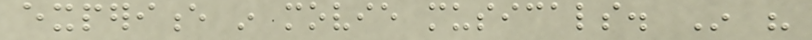experience in movie musicals. In his
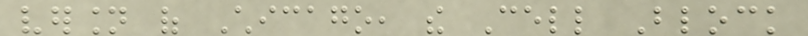version of Chicago, the Cell Block
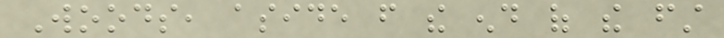Woods, aside from the end of the first
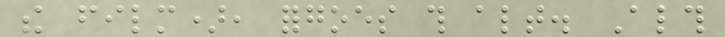the film), forgoes this altogether. Although
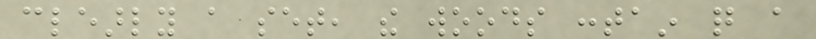clearly a set, the woods contain quite a
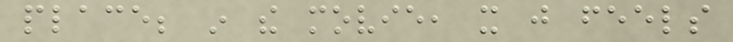place; in the movie, it just feels
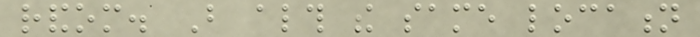random. But although the same location
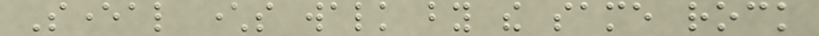Several characters walk by the same rock
